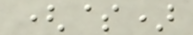($)
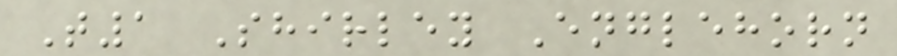T1 Shirley Englehorn
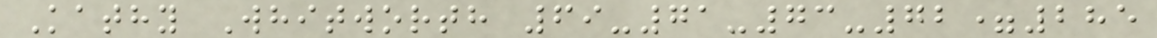Kathy Whitworth 69-71-73-72=285
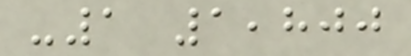-1 1,800
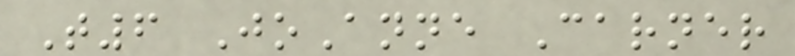T6 JoAnne Carner
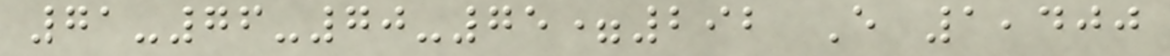71-76-70-75=292 E 1,400
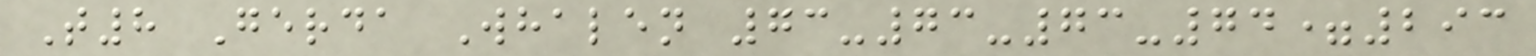T8 Gerda Whalen 73-73-73-74=293
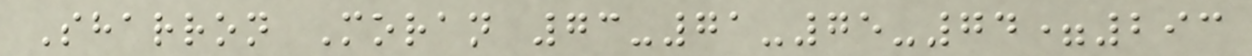Sharron Moran 73-71-75-74=293
